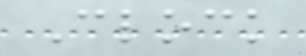Clock
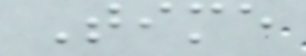Time
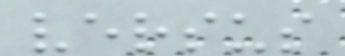versus
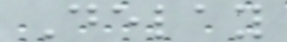Delay
